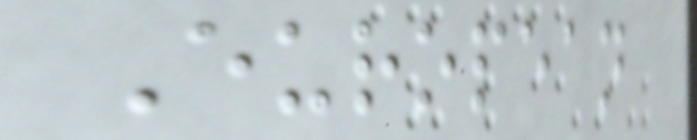European
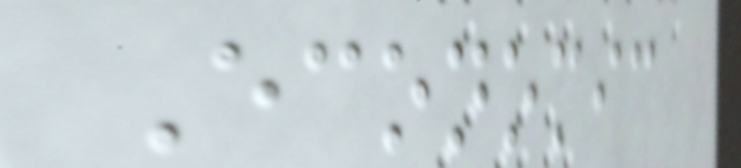Economic
